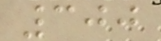300
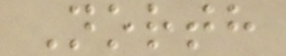North
